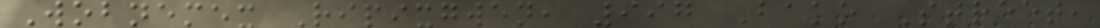Wobnemex Ripixgwen, 997 Bako Street,
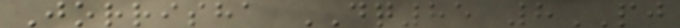Jorrisha DQ85 8PJ
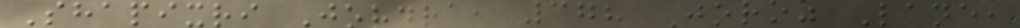Shapixri Jordra, 378 Joroz Lane,
